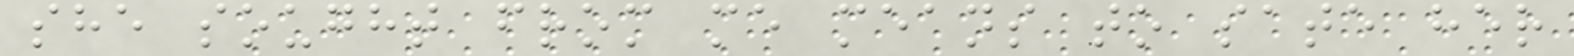she sought from me means to sate her
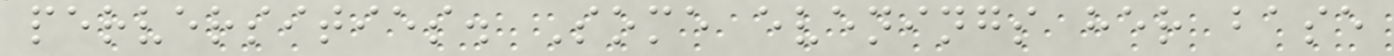perversities. Some evenings her base
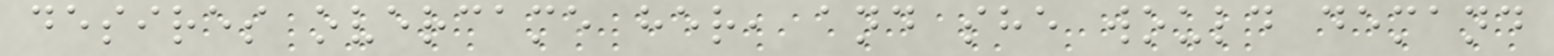desires overcame her, and she would demand
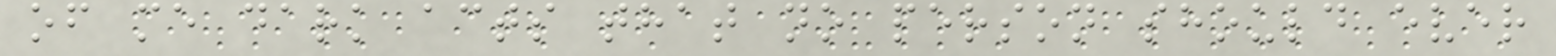of me dark acts that no person should ever
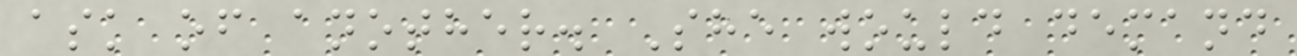ask of another. She would demand
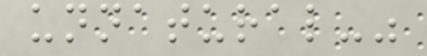unnatural-"
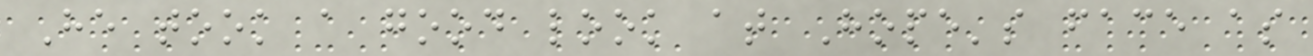He took a good look at Hope's face as
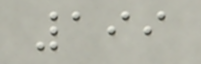199
